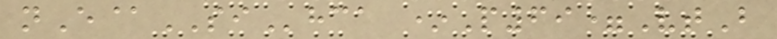nE@SIhca *P69=VtB
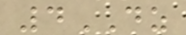4DZ
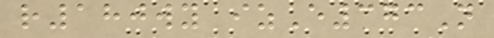r180wy izE373N
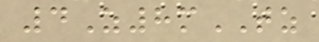4Z8mTZ
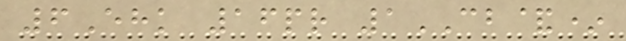6Ehk 16pr 1CB&*
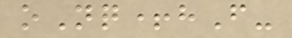oNq+hF-
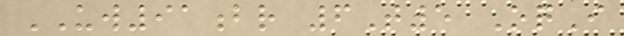UW91br 6T5 OqI
